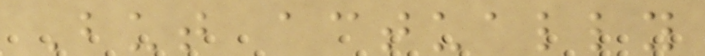But actually
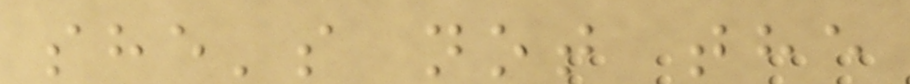she's not the
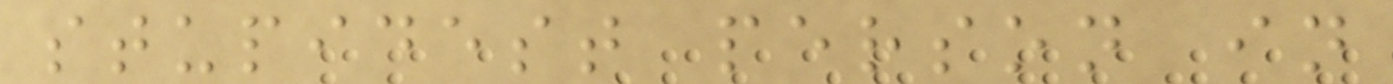stupidest person in
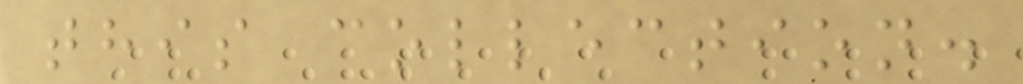this collection.
